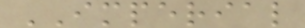IMPERIAL
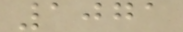1071
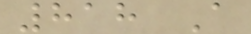818 A
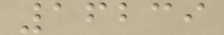16239
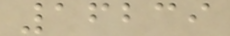16239
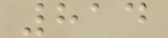814
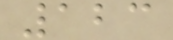123
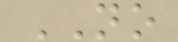NO
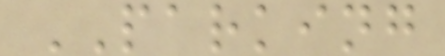PARKING
